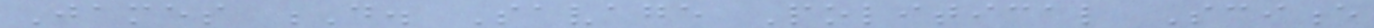James D. Savage Political Science
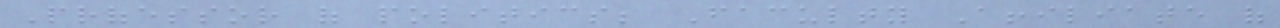Professor of politics; Faculty Affiliate of
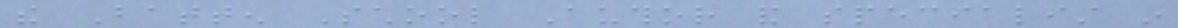the Batten School Author and specialist in
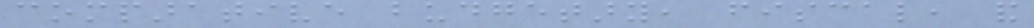comparative budgetary, fiscal, and
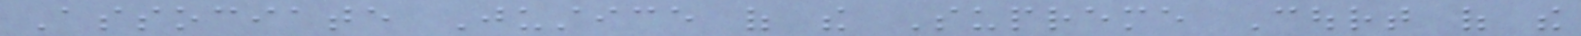Associate Justice of the Supreme Court of the
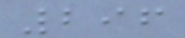296
